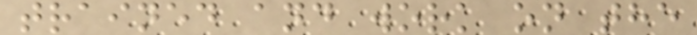trained and work on the
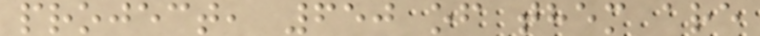project, 650 of them are
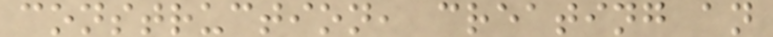construction, creating an
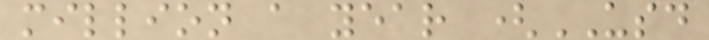million a year (USD
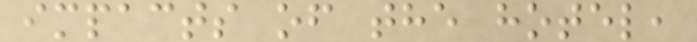impacts of the hotel,
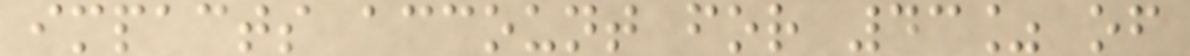impacts account for 43% of
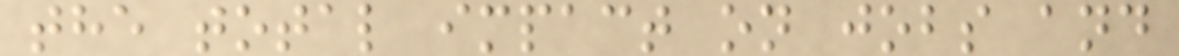the total impact on jobs and
